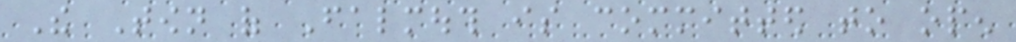The Town of Falmouth is committed to open
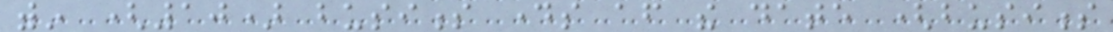within (10) business days after the date (business
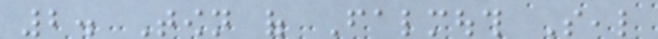2. Town of Falmouth Seal
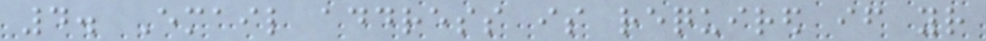4. Email address is required if your
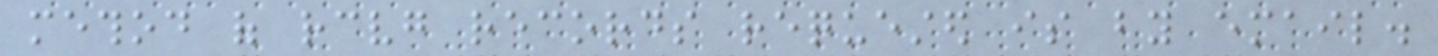method of receiving records requested is by email.
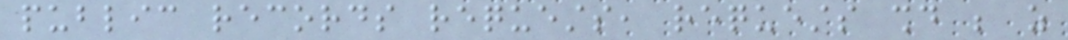public records requests, requests should be as
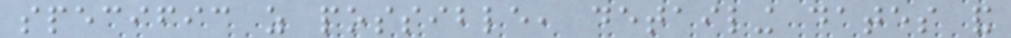specific as possible, detailing dates and
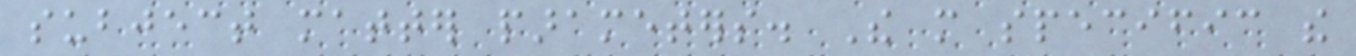subject matter parameters. The more specific the
